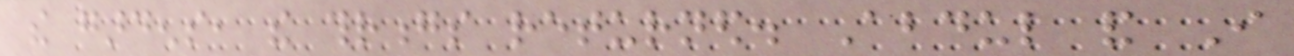the gardens, the throngs returned. Abdul and I
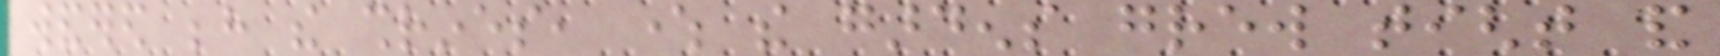wandered behind the shrines, where the gardens grew tight and
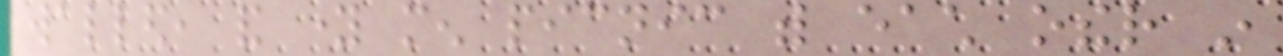walled, and young men picnic with each other in
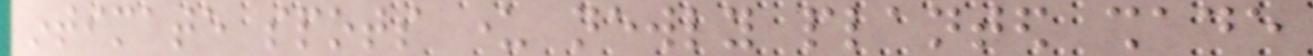intimate spots under newly planted shade
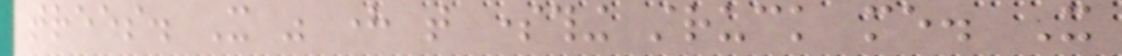trees. It was here that something struck me. It
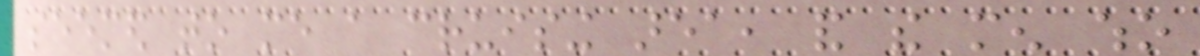seemed to me a cruising area, and the men who
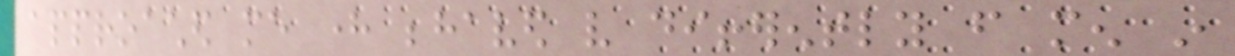approached me here behaved very differently from men in
